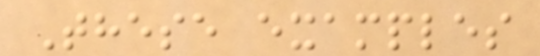These examples
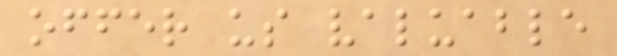offer us valuable
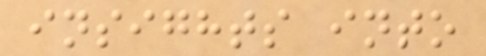insights into
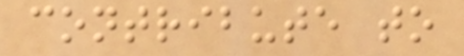contribute to
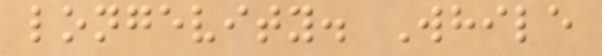longevity. While
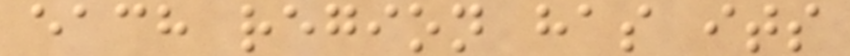each region has its
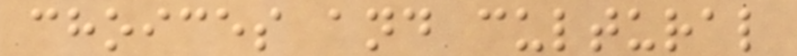choices and cultural
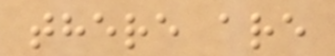there are
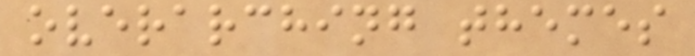overarching themes
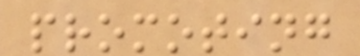promoting
